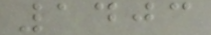1403
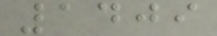1409
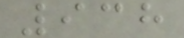938
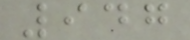947
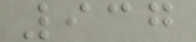937
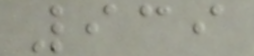939
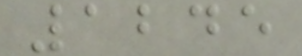1245
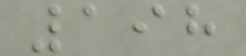198
